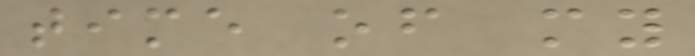time of my
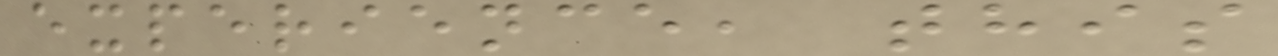experience, this
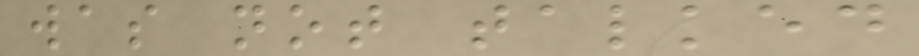was not talked
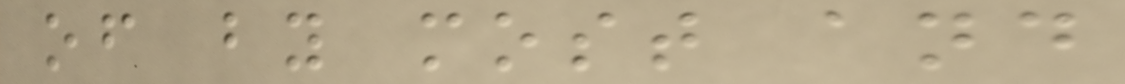of by most and
